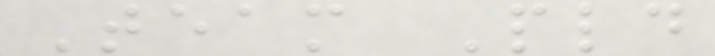Team Pld
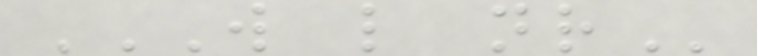W L NR
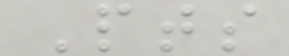Pts
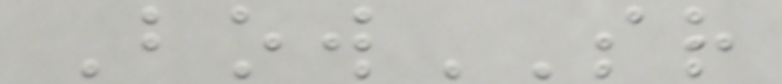BowSR
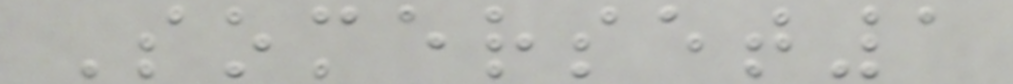Somerset1
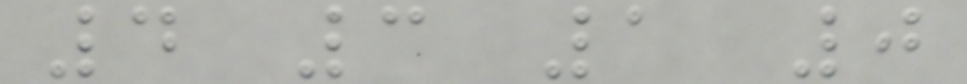4 3 1 0
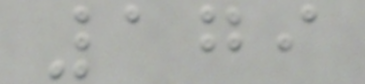179
